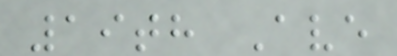19th Ave
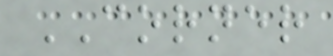CORNER
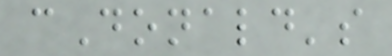cDonald's
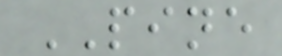PINE
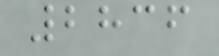2836
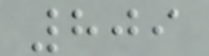809
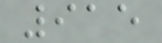915
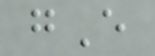gE
